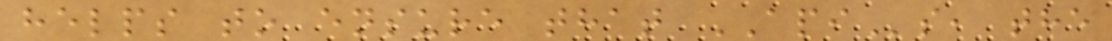helps to ensure that APIs, the
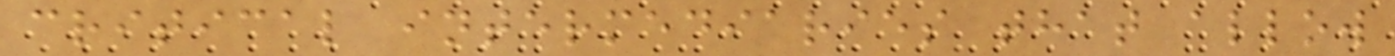critical intermediaries that allow
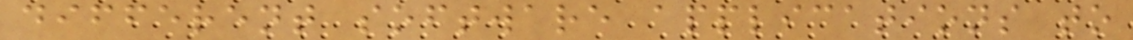different software applications to
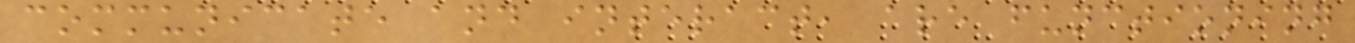communicate and interact, are functioning
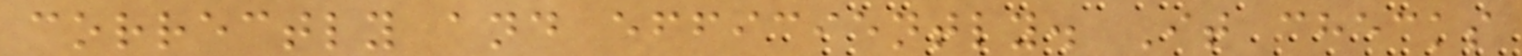correctly and efficiently. It checks
